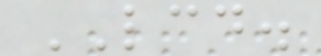LCD.
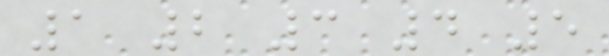1 2 3 4 5
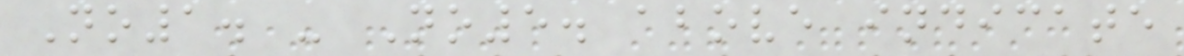No1. - No5. above indicate
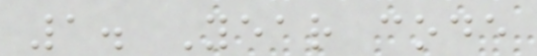1. Year code
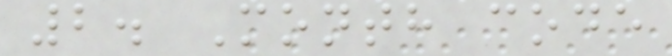2. Month code
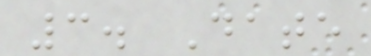3. Date
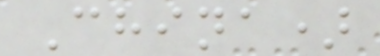China)
